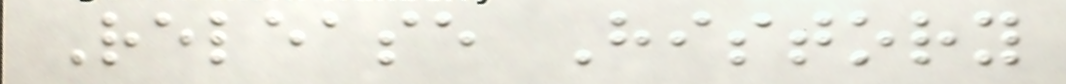Release History
